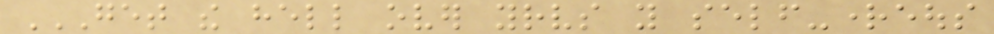GET THE HELL OVER YOURSELVES YOU SELF-RIGHTEOUS
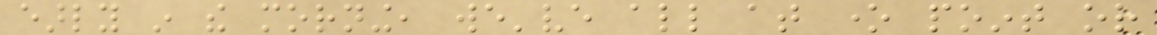early in the morning, we've all at one point or
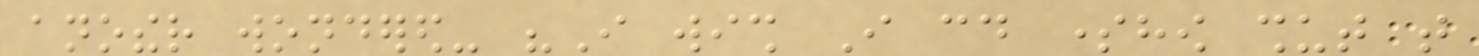another wondered- "I wish I could somehow shut that
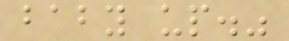baby up."
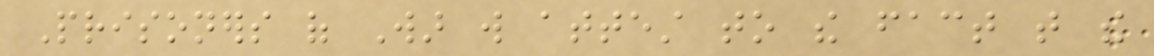Prisoners of War will attest to the fact that the
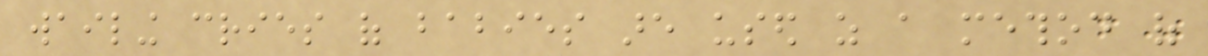wailing cries of babies are used as a method of
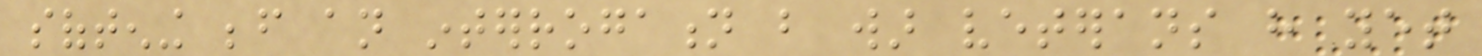softening before an interrogation but war veterans have yet
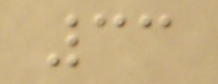33
